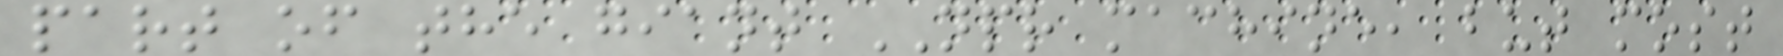part of the giant NPR machine, but most
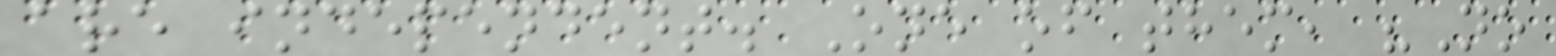are independent. One of them, "No
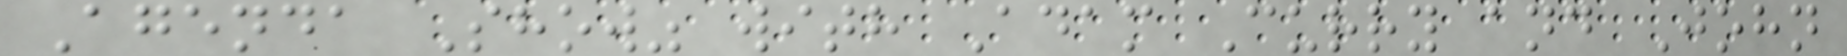Agenda Show" with Adam Curry and John
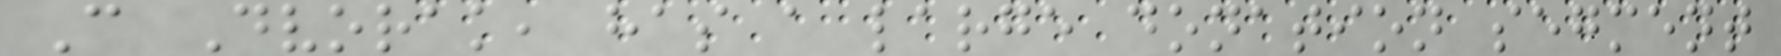C Dvorak, has a large donation segment
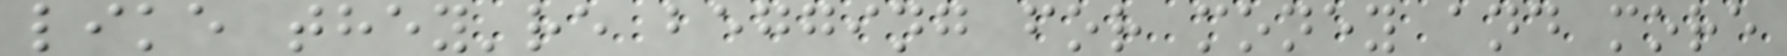like they're begging for money and more
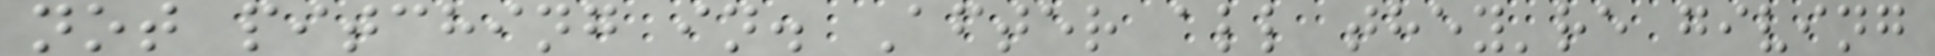not pitching in. After all they're giving
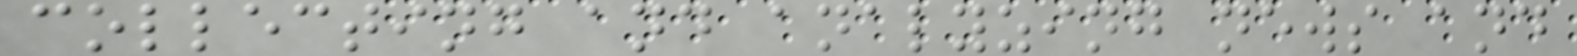collecting and analyzing news and
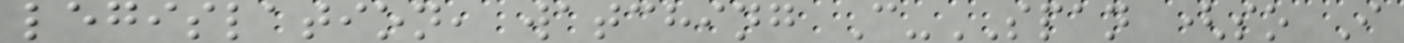legislation, watching C-SPAN (so I
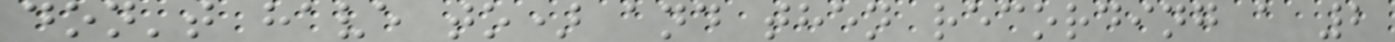don't have to) and then recording a 2
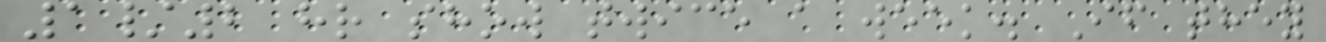1/2 hr show twice a week. If they
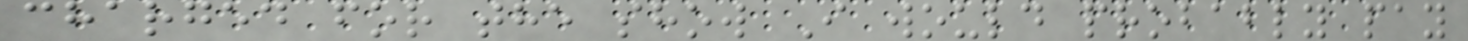charged for the show I would probably pay
